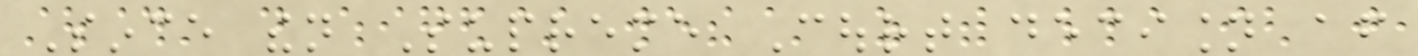Since then Supreme Court decision after
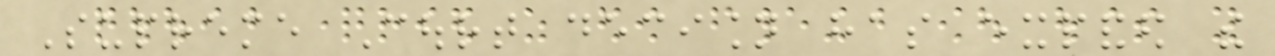Supreme Court decision has expanded the
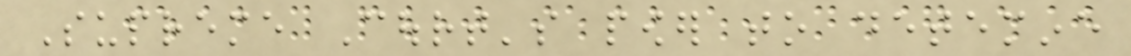Supreme Court's power to detemine
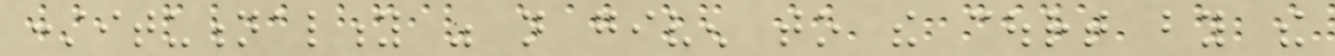constitutionality was not given to the court by the
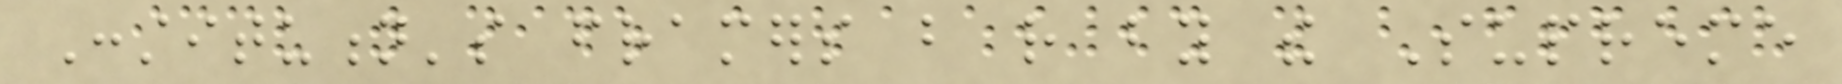Constitution's framers but rather by the Supreme
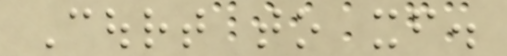Court to itself.
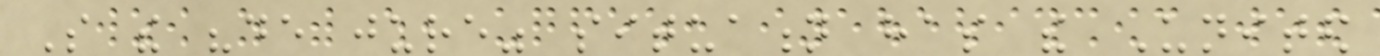So the "de jure" situation has the United
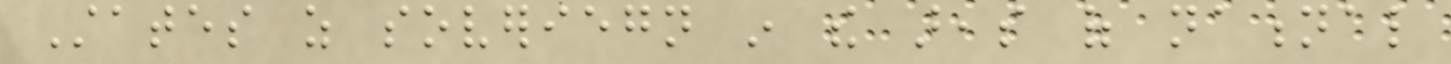States as soveriegn in the areas of national
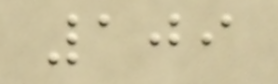109
